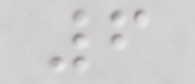6
